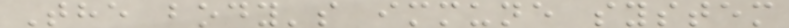The body's immune system
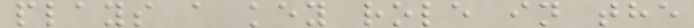plays a key role in the
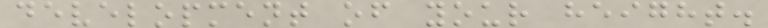development of your height.
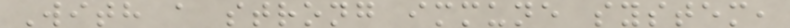With a strong immune system,
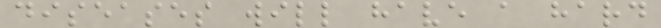diseases will have a hard
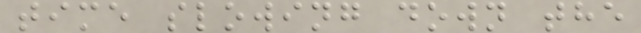time slowing down the
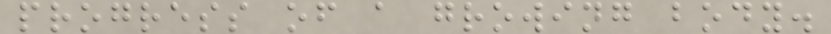progress of a growing body.
